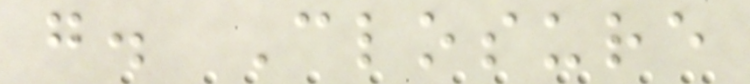g. Closure
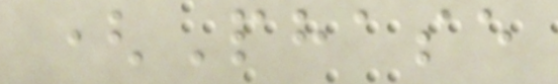(Phase
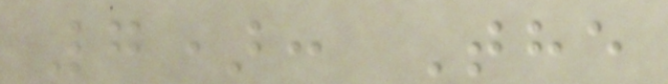7): The
